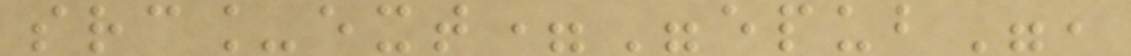src_ext="epub",
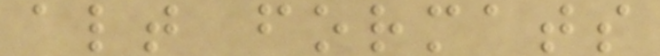alt formats
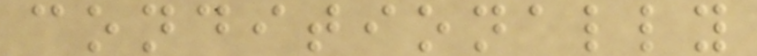conditionally
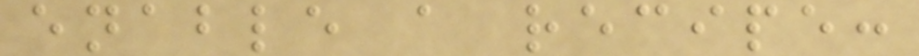enable a recipe:
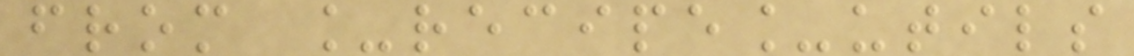from _recipe_utils
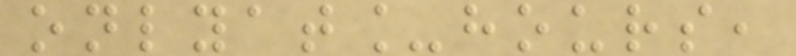onlyat_hours,
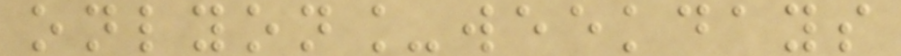onlyon_weekdays
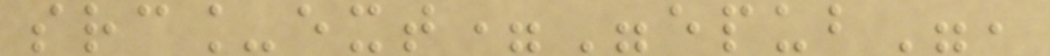src_ext="epub",
